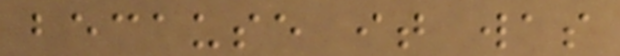because it was
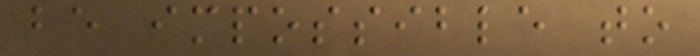be impossible to
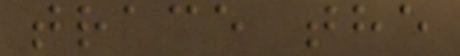trace the
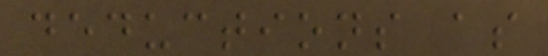deductions as
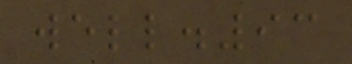well.93
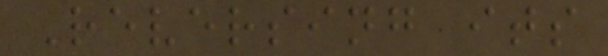Reversing its
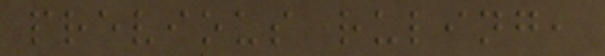previous ruling,
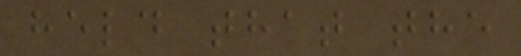held that the
